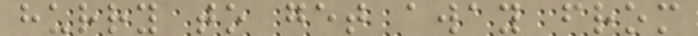hurry to get away from
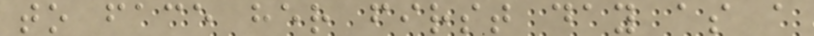to face her first day as a
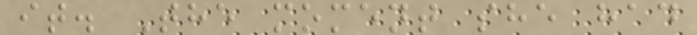it. The moment she had
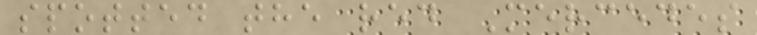spotted the red Mercedes
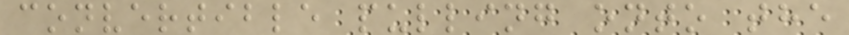convertible pulling onto the
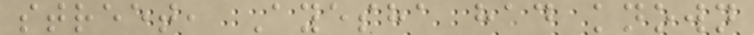street, Ayesha had known
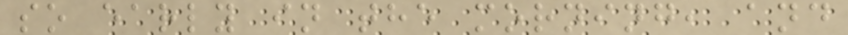so early in the morning, and
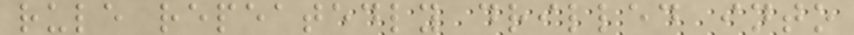rule repeatedly drilled into
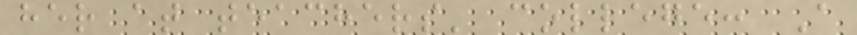her at teachers' college: A
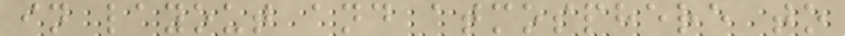in layout and atmosphere to
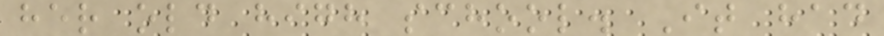her old high school. It had
